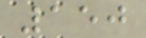150
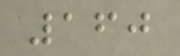160
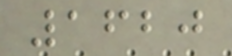1620
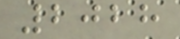2028
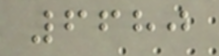6680
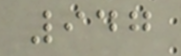947
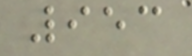953
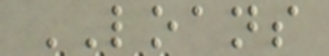LOANS
